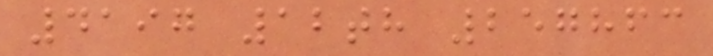4197 12th 257863
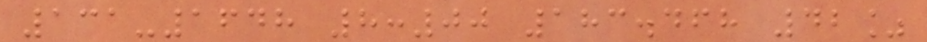131-1648 8:00 183.468 42%
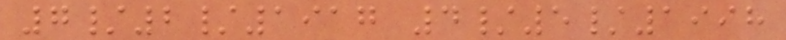7/2/1917 4/5/1998
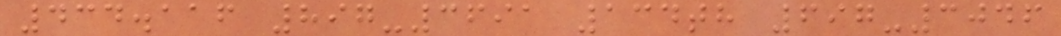434.116 897-3691 134th 697-3046
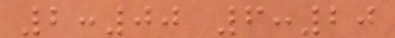2:00 6:20
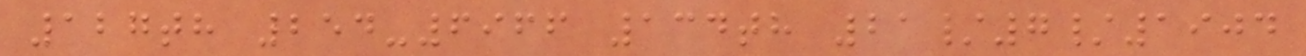127th 254-6966 134th 21/7/1904
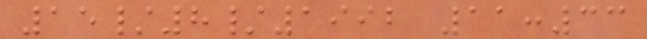15/8/1992 11:33
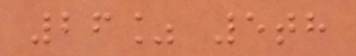26% 5th
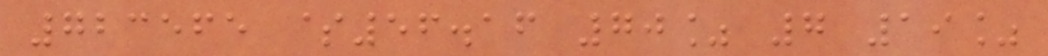723565 $56.16 70% 7 19%
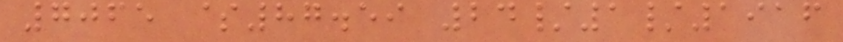7065 $87.59 24/1/1916
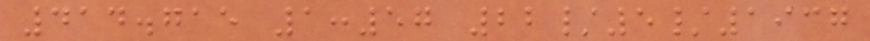414.715 1:57 22/5/1937
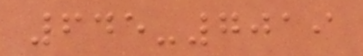645-7019
